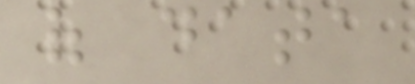of data
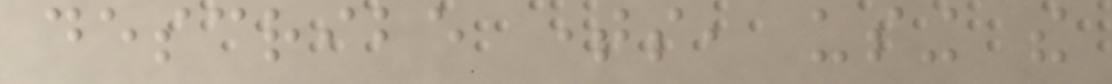describe times, using the
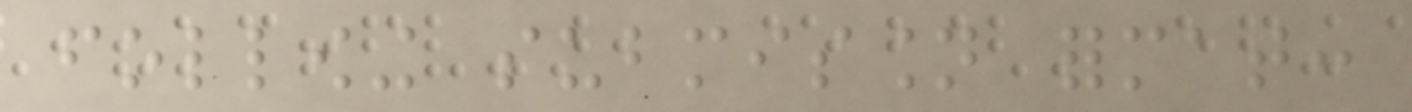following submission format:
